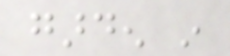garden in
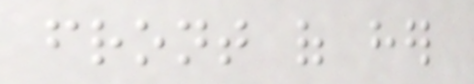front of her
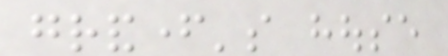grandfather's house
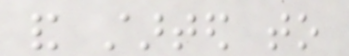and started to
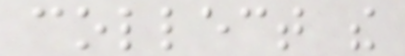collect the
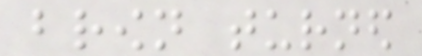brown turned
